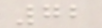72
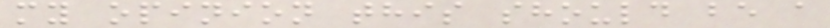my opinion this should be a
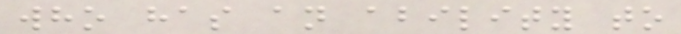who has an ability to
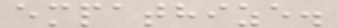empathize.
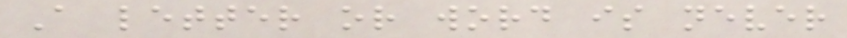A letter or word is never
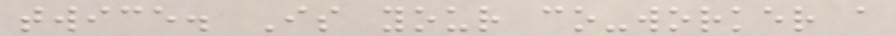twice. Is your co-worker a
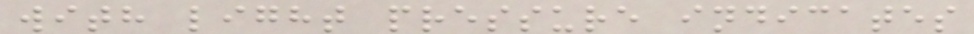with light pressure indicates
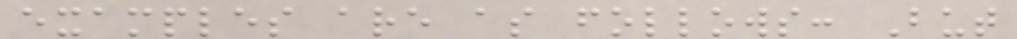examples are as follows: But
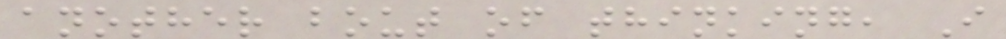another bout of thinking, I
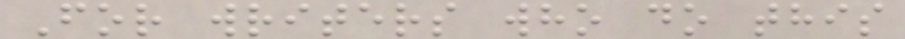For writers who do this
